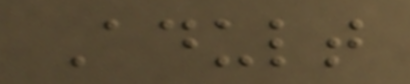Adult
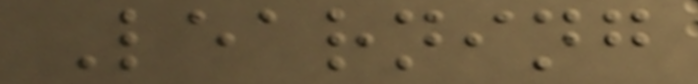Learning
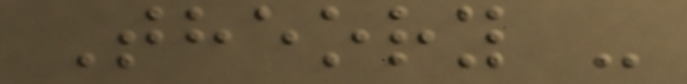Theory -
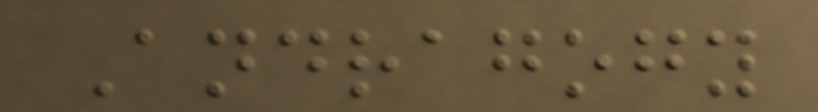Andragogy
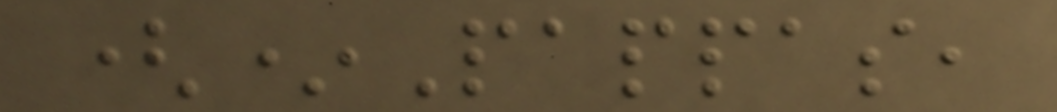(*Pappas,
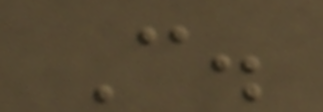C.
